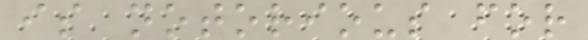is notorious for
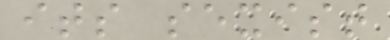its sexist
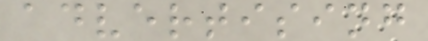advertising
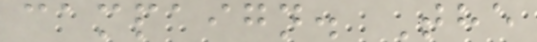campaign. The
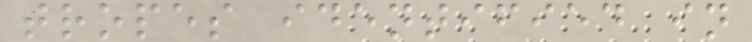tropes identified in
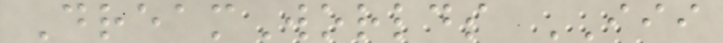DreamWorlds III
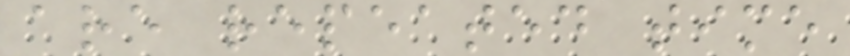are repeated time
